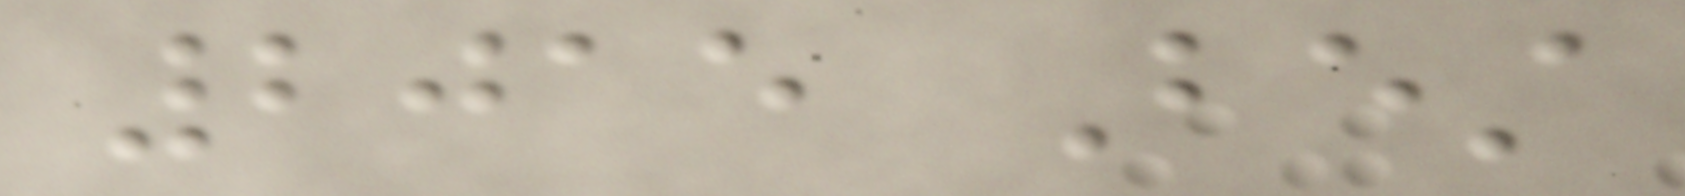2015 Best
